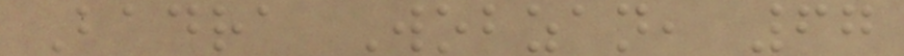Badra Wobzan, 67
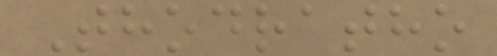Thodratho
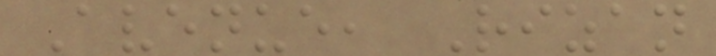Avenue, Rizan
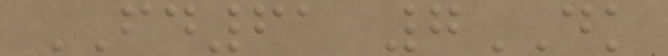FD61 7DK
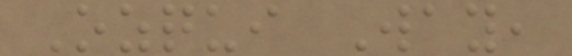Ozqui Way,
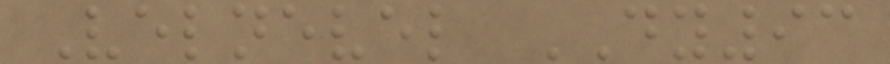Velnevel DY93
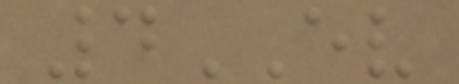4EV
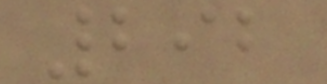292
